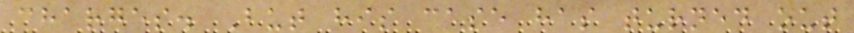charges. But his case has turned out
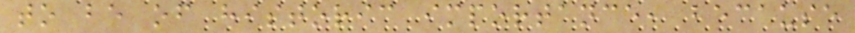to be of historic importance, because
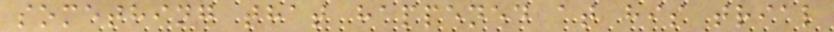something that happened at his trial
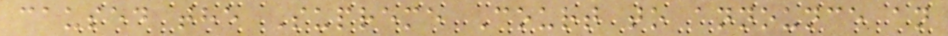caused the Supreme Court to announce an
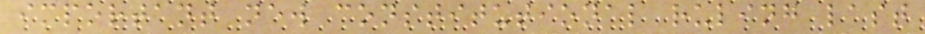important new constitutional ruling last
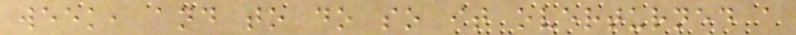week, and to do so it overturned a
